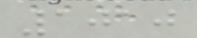1010
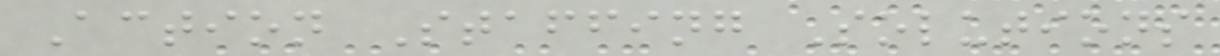Action Staffing Solutions
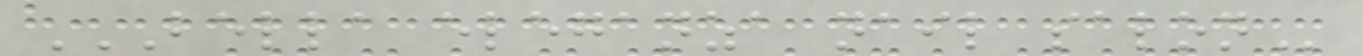BELLA ELEGANZA NAIL SALON
